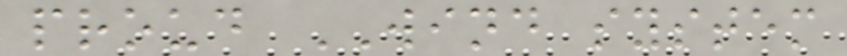proud WIND system
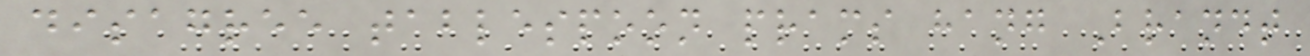disagree tablespoon prams hang Brandt
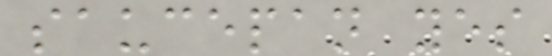saucepan yes
